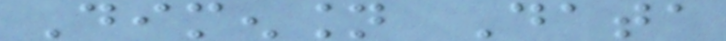Dimension Data
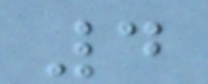4
